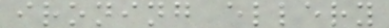ironing ellery
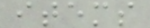items
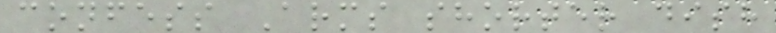confess Arms shorter dish
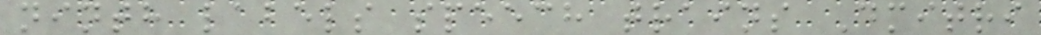ninth labels speech trains Dmitri
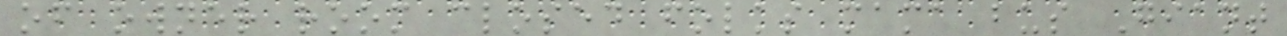of owner room closed folks mama bus Giant
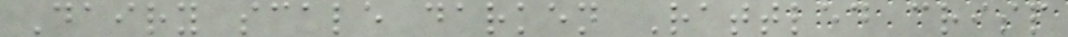Dairy scale darken Rattled crisp
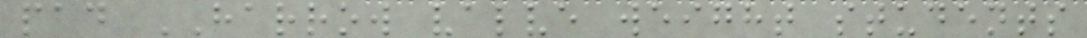pad HARROW valve weight students
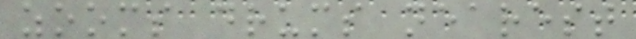zooms drums nearest
